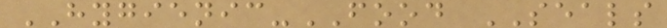HYGIENIC-FOOD SEALS
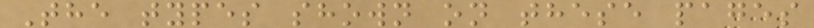The types shown on these pages
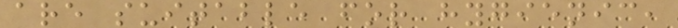are suitable for hygienic,
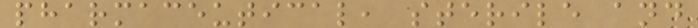pharmaceutical, sterile and
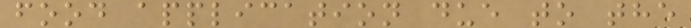food application due to the
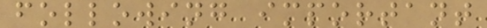following important
